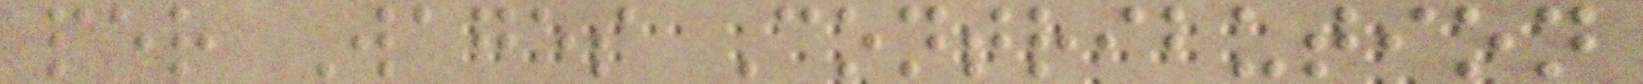per Wages Contribution
